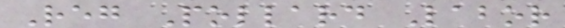Reg Pollard Labor
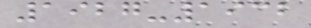1927-1932
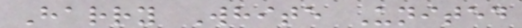Harry White United
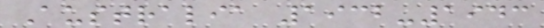Australia 1932-1943
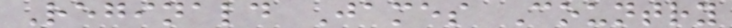Reginald James Country
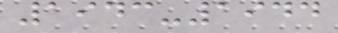1943-1944
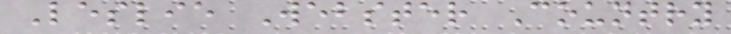Leslie Webster Country
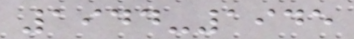1944-1945
